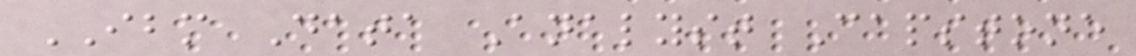IBM Data Analyst Capstone
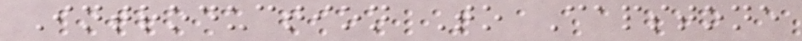Introduction To Capstone
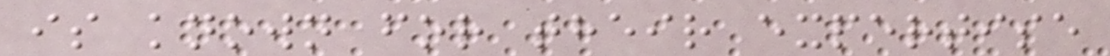is known for their expertise
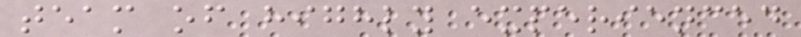team of highly experienced
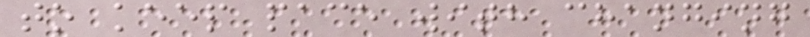to keep pace with changing
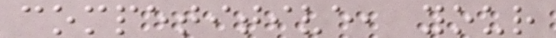competitive, your
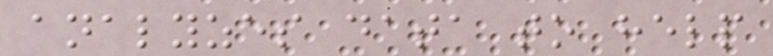analyzes data to help
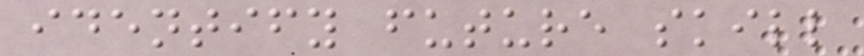identify future skill
